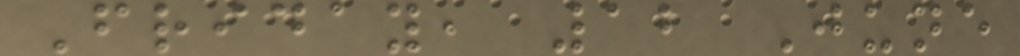Friday, 12 June
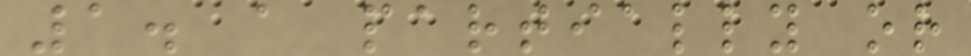1. a partially or
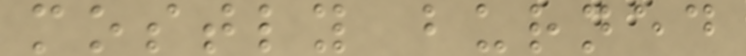mostly burned
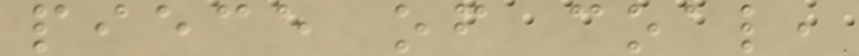piece of coal,
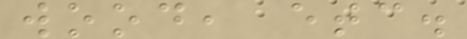wood, etc.
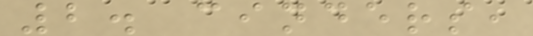2. cinders,
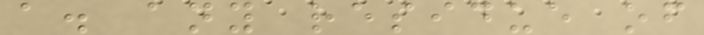a. any residue of
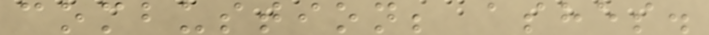combustion; ashes.
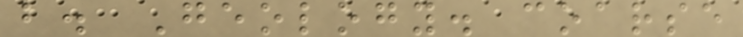b. Geology. coarse
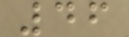46
